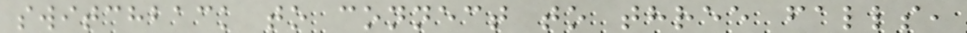switchback to connect to three falls,
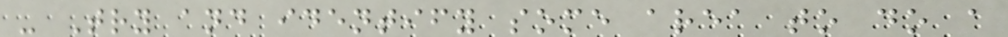- Try and identify some area to do a
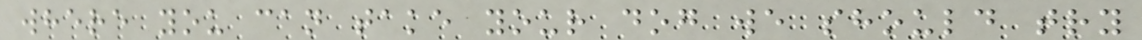where you can take your dog we should try
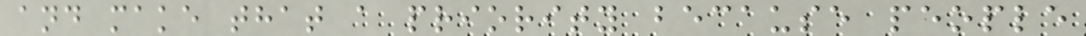and make that a priority because people
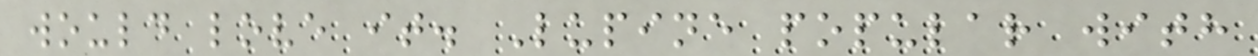would love it. Lupine popular with
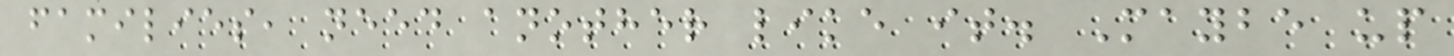families, need another like it. Maybe up
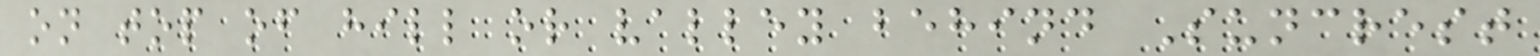on top of hill or valley behind Suncrest
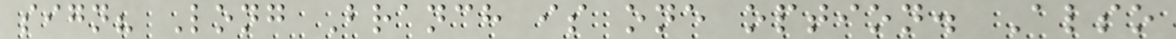sign? Long Branch is one option. Also
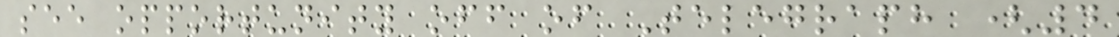see opportunity off of Telegraph (4
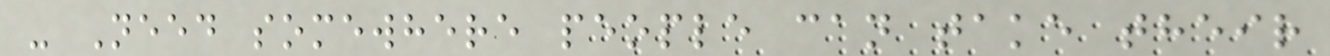- Need somewhere people can take their
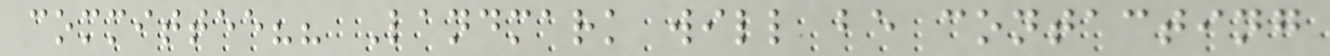committee?? Landmark will be contacting
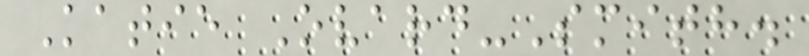Katie Ovard-Smith.
